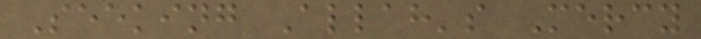Seeking Allah's Mercy
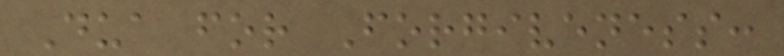Dua for Forgiveness:
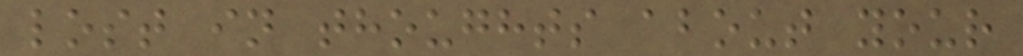lost in thoughts about your
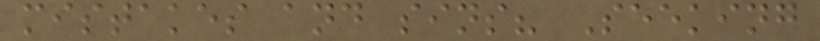mistakes and sins? Seeking
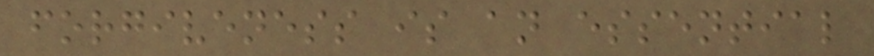forgiveness is an essential
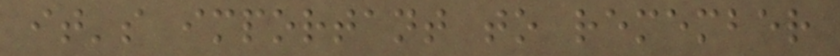it's important to remember
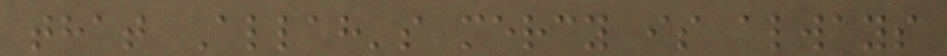that Allah's mercy is always
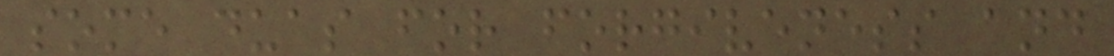some duas for forgiveness and
